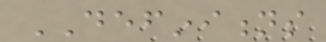DEFINITIONS
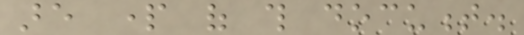are part of this document.
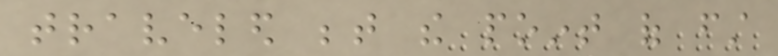traveled between the point of first
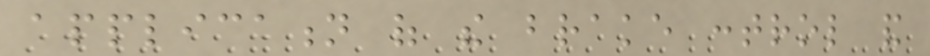application of the brake control and
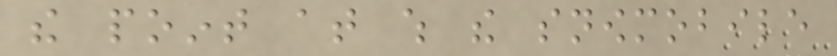the point at which the snowmobile
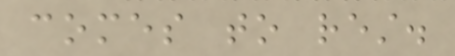comes to rest.
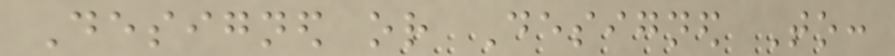Designed or Designed To:
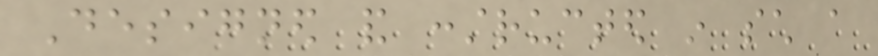Designed and constructed in such a
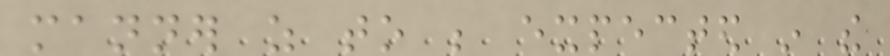manner as to be expected in the
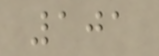101
